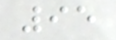95
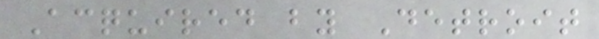Acquired by Detroit
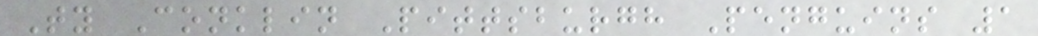Ty Conklin Pittsburgh Penguins 1
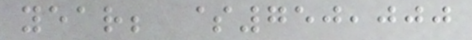year; $750,000
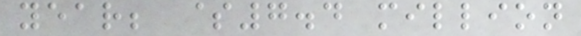year; $7.4 million
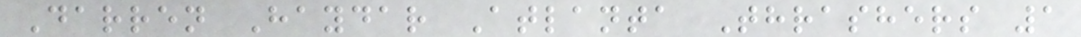Darren Haydar Atlanta Thrashers 1
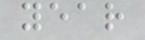year
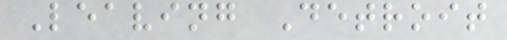Leaving Detroit
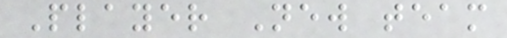Player New team
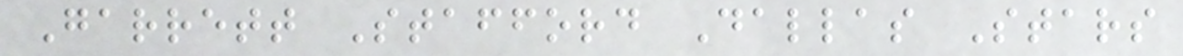Garrett Stafford Dallas Stars
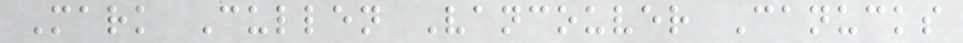Mark Cullen Vancouver Canucks
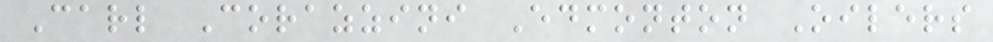Carl Corazzini Edmonton Oilers
